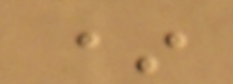*
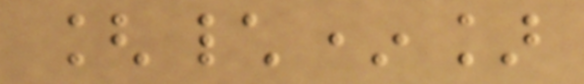[\*]
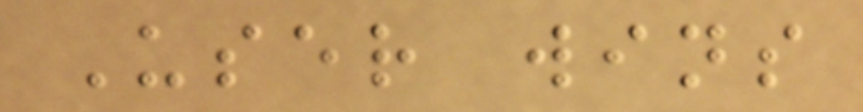User wins
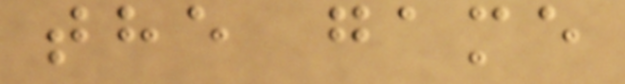the game
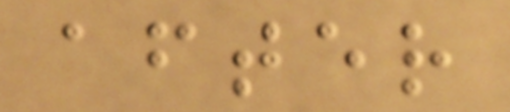after
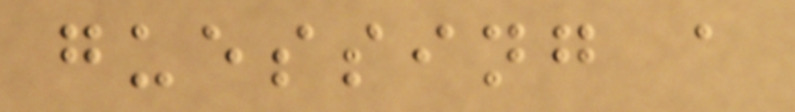guessing a
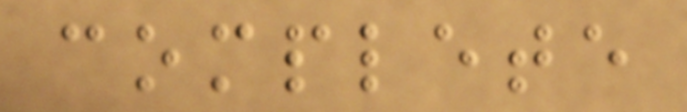complete
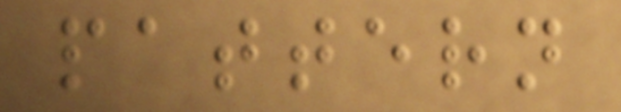pattern
